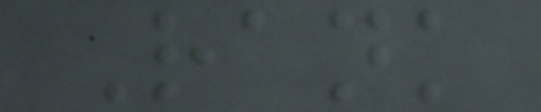Rank
